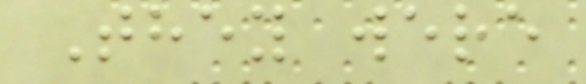They were
